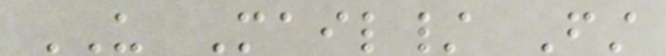US Mail/ First
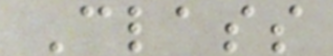Class
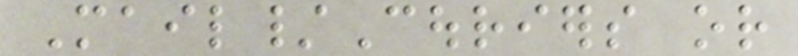Mail/Couriers or
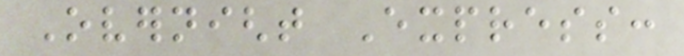Overnight Express:
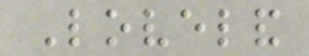Loveland
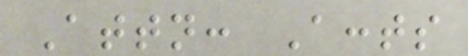Attn: Accts
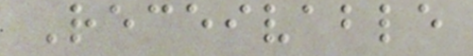Receivable
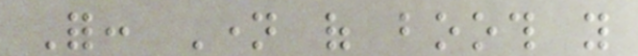For: Name of booth you
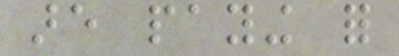are paying for
